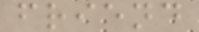friend
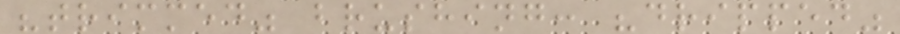"trimmed" brushing: "dripped"
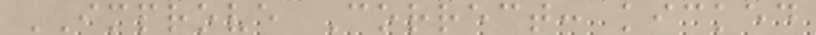IMPROVE Correct: kicked
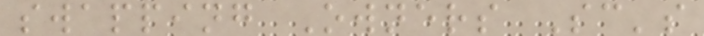swapping Owners Sc's
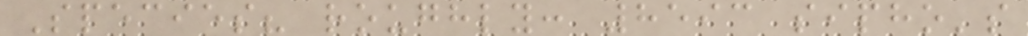Species? roughly: 8593 sipho's
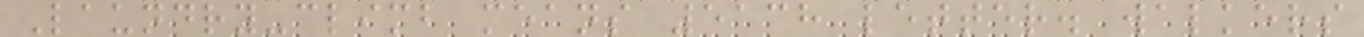Laundry-climb means 5138 letter. walkers
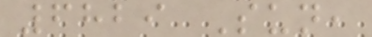6829 Sun,
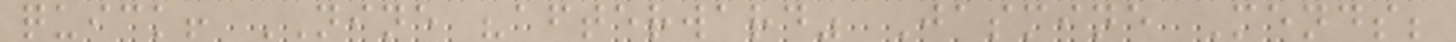quick! NINE "afterward" Jasmine Mends;
